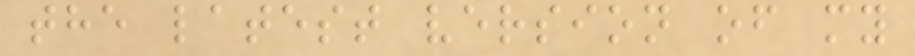the latest version of my
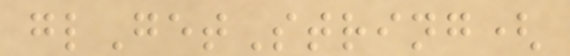glGetString(
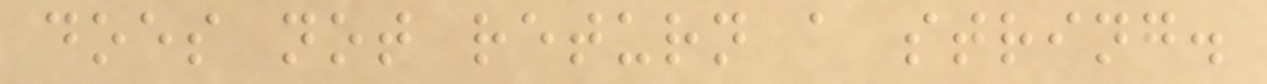does not return a string.
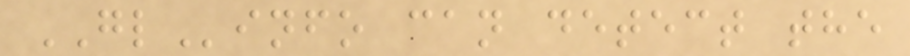GLinfo can detect the
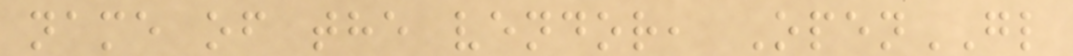name of the vendor, OpenGL
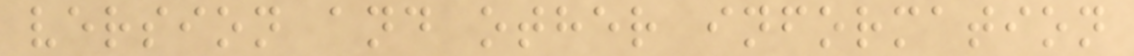version and other information
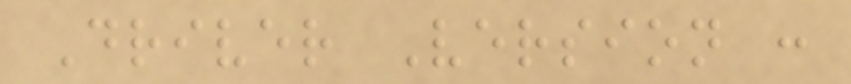Driver Version :
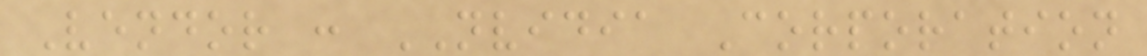Vendor : NVIDIA Corporation
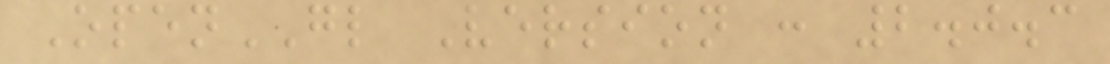OpenGL Version : 2.0.3
